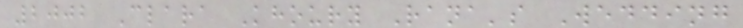2002 Clara Khoury Rana's Wedding
